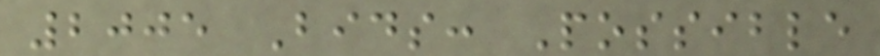2005 Bids: Possible
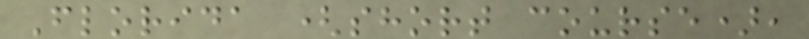Florida (short course),
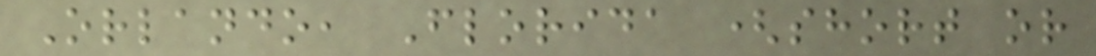Orlando, Florida (short or
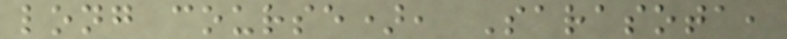long course), Sarasota,
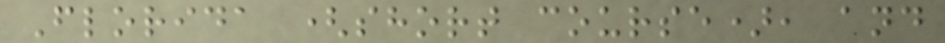Florida (short course), and
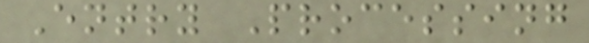Entry Processing
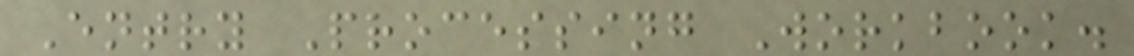Entry Processing Workbook.
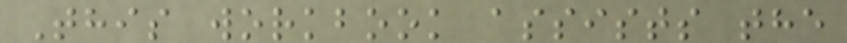This workbook assists the
